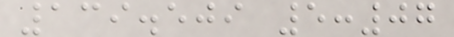139.509 5:07
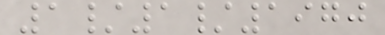1/1/1970
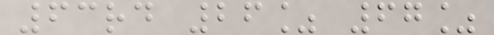63rd 26% 67%
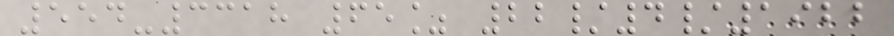554-3318 65% 22/4/1922
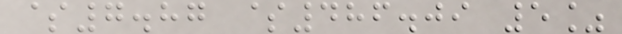$7.87 $486.09 5%
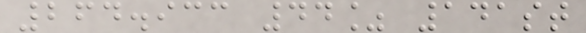264.933 44% 141st
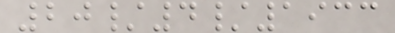20/4/1933
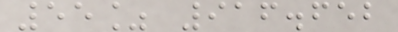55% 916.652
